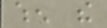when the
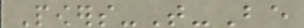Powers-That-Be
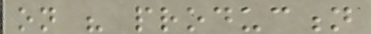on his production
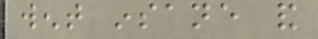went insane and
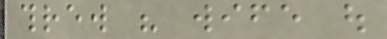threw his wife out
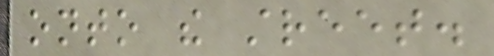onto the street.
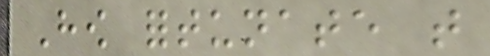How fortunate that
